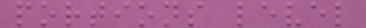portions level
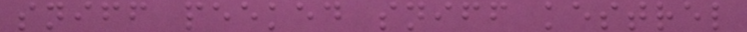sniff peeked sniff kestrel
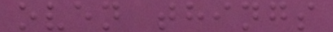oven things
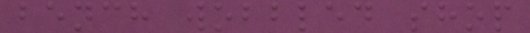bench wobbled shop
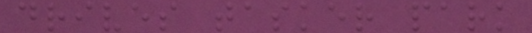drives tasker park
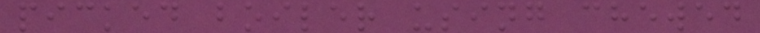picked boiler using chewed
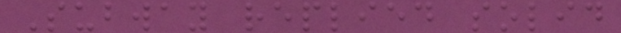Subway replied solid
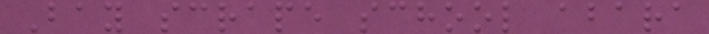Bay scrape school abara
